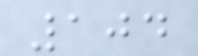104
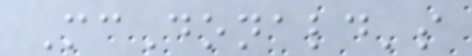McDonald's
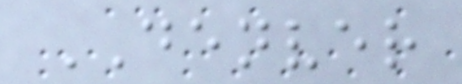DENVER
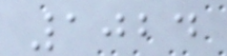1024
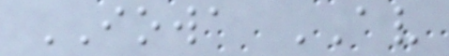IOWA AV
